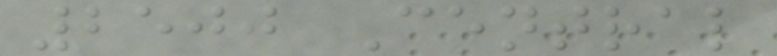2500 Central
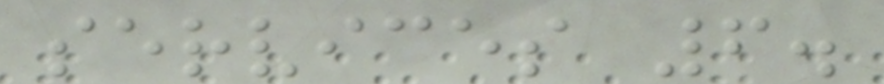services 6.
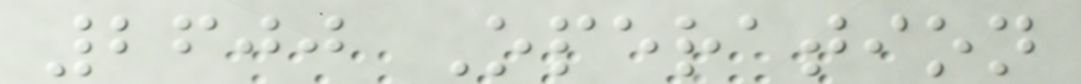2600 Operation
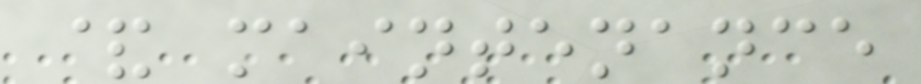& maintenance
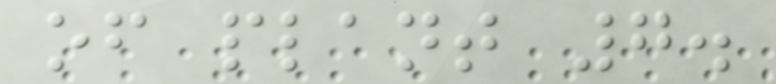of plant 7.
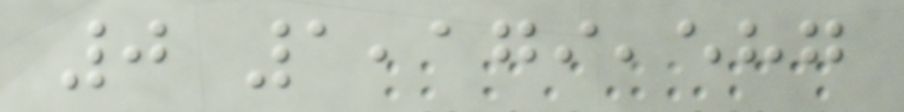0 1,179,587
